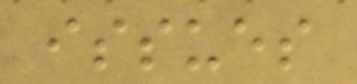issues
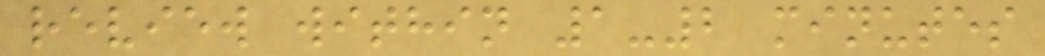review within 1-2 minutes
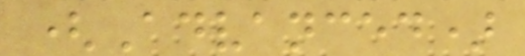(Advanced)
